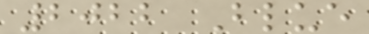2022 Blue
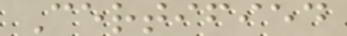Certified
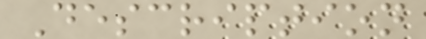Description
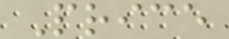Price
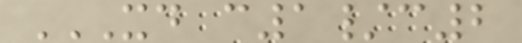XD C1/C2
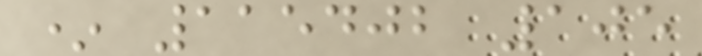* 115402 105
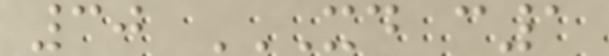30 XD C1
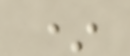*
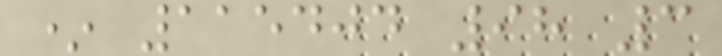* 115404 98 3
